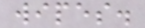wipes.
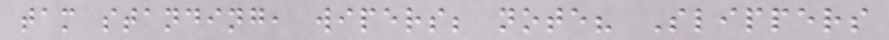tam standing, wipers; note? Slippers
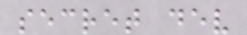secret dev
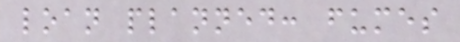loan planned: fumes
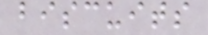biscuits
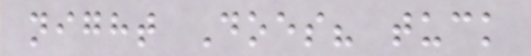night Does? tuck
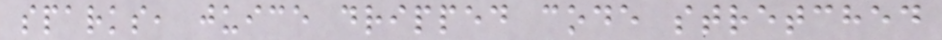sparks, juice dripped code stretched
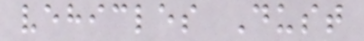vehicles Dust
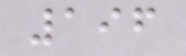196
